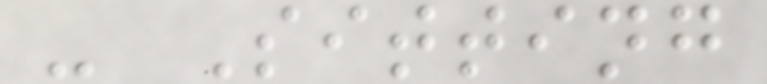- Sitting
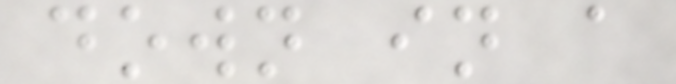down in a
